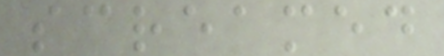screamed
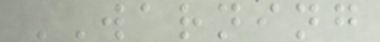WARNING
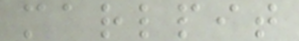marlpit
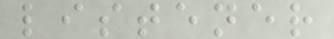listener
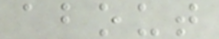about
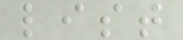list
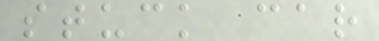stuck car
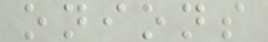onions
